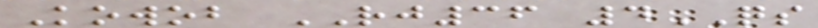Kowob RJ36 4QS
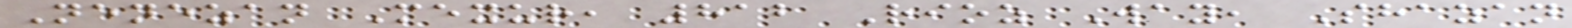Nenezan Mexur, 812 Rioz Way, Shazan
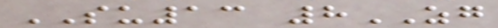SU13 8ZG
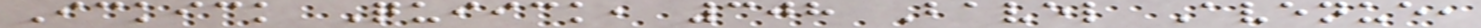Ickick Quiick, 308 Bavel Avenue,
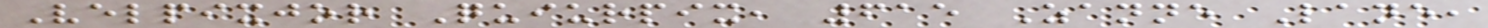Velpixjor Quiurpix, 615 Zanne Lane,
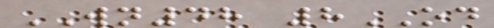WN48 8OD
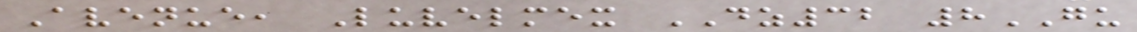Avenue, Luvelmex DZ32 8GU
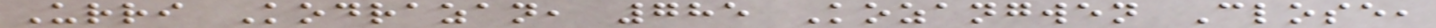Urri Kodrazan, 785 Kozangwen Close,
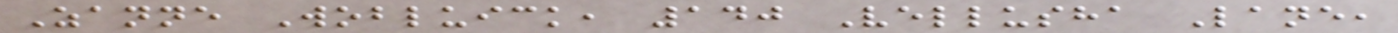Zanne Wobluick, 140 Vellusha Lane,
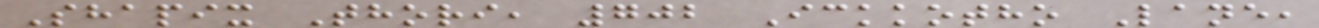Shapix Thori, 702 Ickkotho Lane,
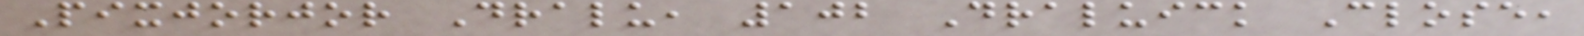Pixjorjor Dralu, 102 Draluick Close,
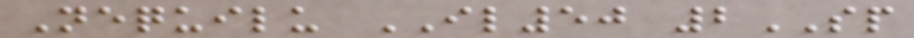Nequilu IL50 2SP
